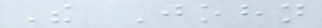The John
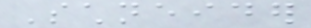Schneider
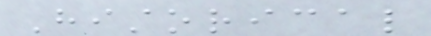Historical
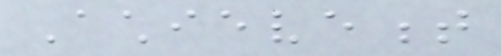Achievement
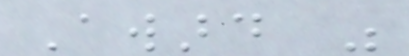Award was
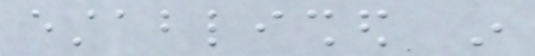established in
